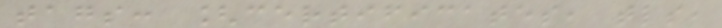tags: [certificates, tls,
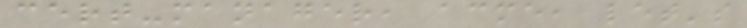cert-manager, acme, let's
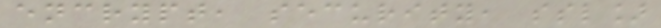encrypt, security, ssl]
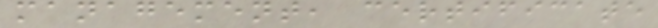management, certificate
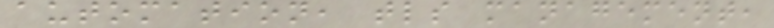automation, tls management,
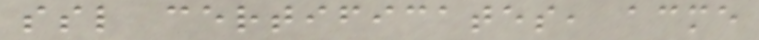ssl certificates, acme
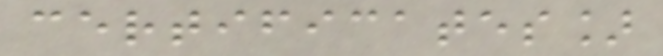certificates]
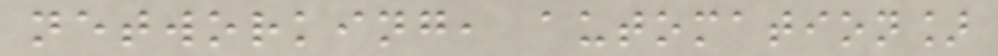networking, automation]
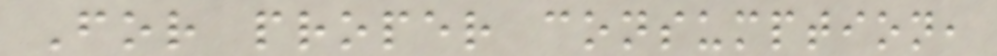For proper consumption,
